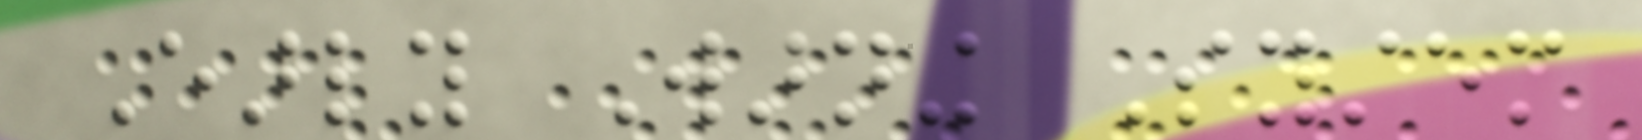Early Warning System
